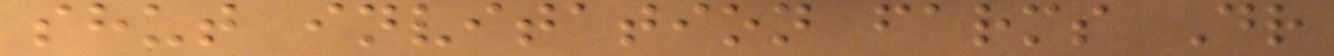shut invitation farms Dr
